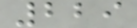229
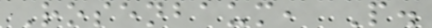Rosenbaum, P.
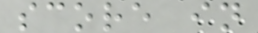score in
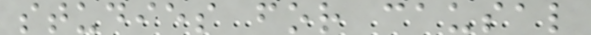studies for causal
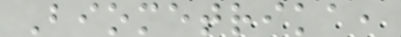Biometrika,
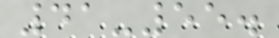41-55.
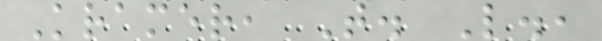Kramer, T. L.,
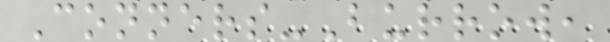Conners-Burrow,
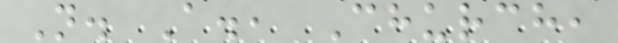N. A., Church,
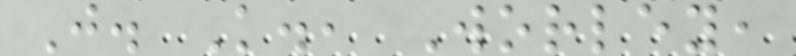J. K., Worley,
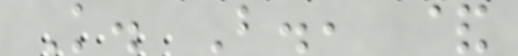K. B., &
